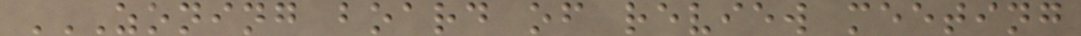ZONING BOARD OF REVIEW MEETING
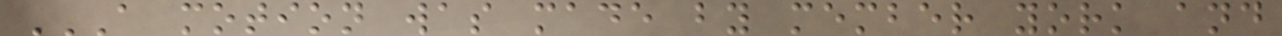A MOTION WAS MADE BY MEMBER YORK AND
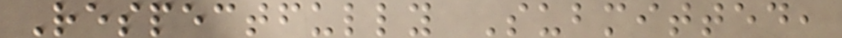Respectfully Submitted,
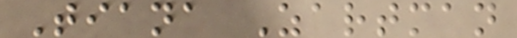Tiana Zartman
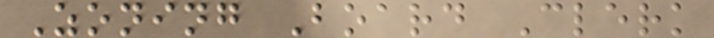Zoning Board Clerk
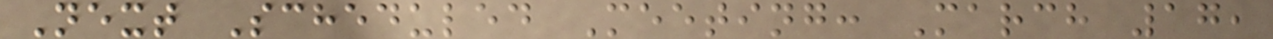Next Scheduled Meeting: March 17,
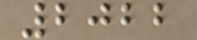2022
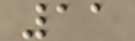11
